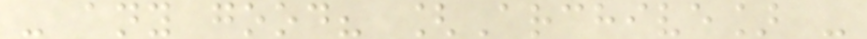- any good? [Archive] -
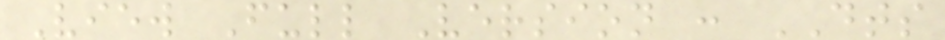View Full Version : DTS
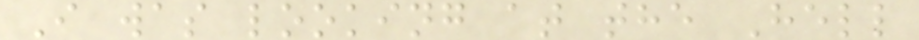I was looking at the Hell
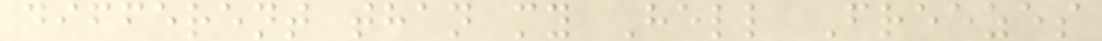different than my Hell Freezes
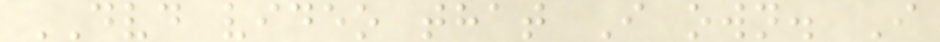DVD video that I own. I
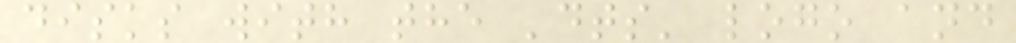disks with the 'dts' logo and
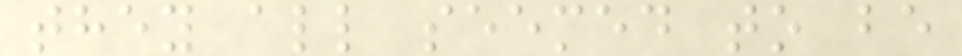they all seemed to be
